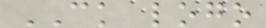CK logo
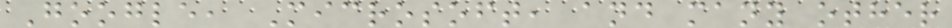Google, Microsoft, and many other
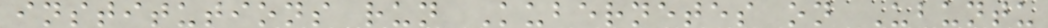institutions run Kubernetes on Ubuntu
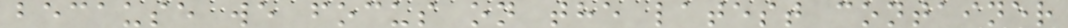because we focus on the latest container
